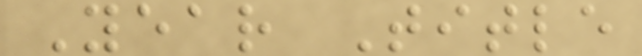Year Title
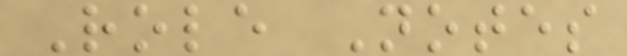Role Notes
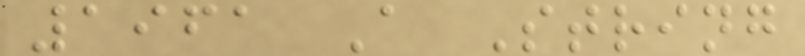1961 A String
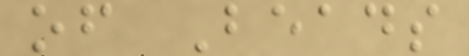of Beads
